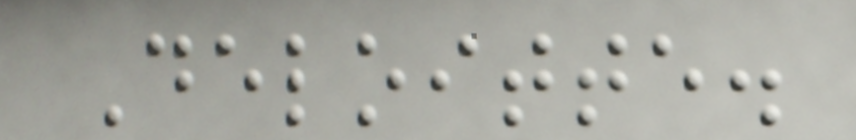Deloitte.
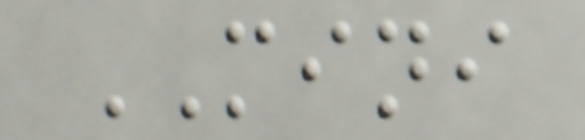MINI
